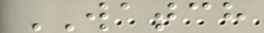WATCH
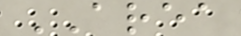AREA
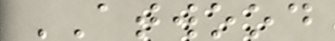ATWOOD
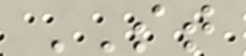ST
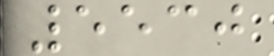5530
